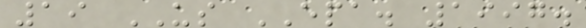19 US EPA. 1997.
